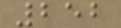252
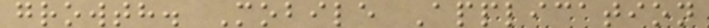growth. Mobile Application
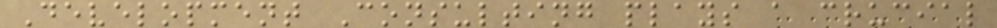Development Consulting plays a crucial
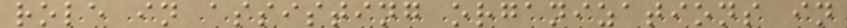role in assisting organizations in
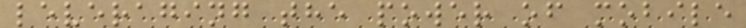leveraging the power of mobile
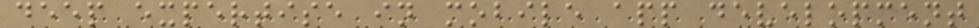deep expertise in mobile app development
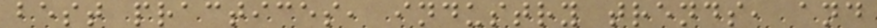best practices, industry trends, and
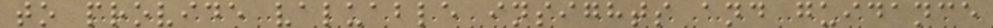to provide valuable insights and guidance
